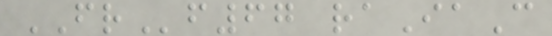FRf67 raIaC
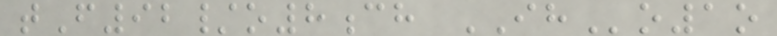tF92/o8ch IHo1o
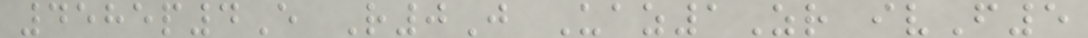4585p4E R0J Uaz1Zr ivF5
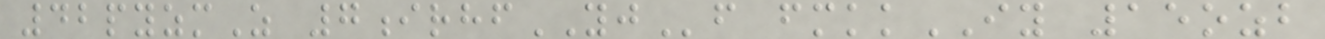42pyzmZ 7irhfYJf fmkkIY 15ozb
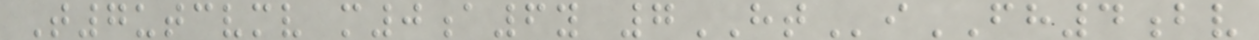T7utcvmv m0a6y 7HTiFH4bv
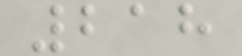218
